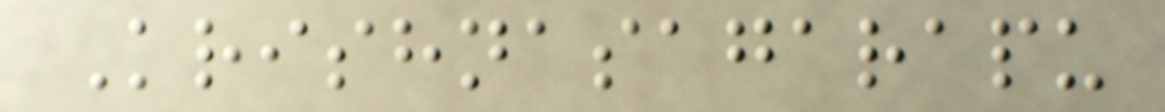Krishnasagarapu
